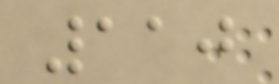110
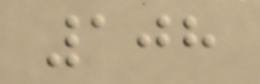108
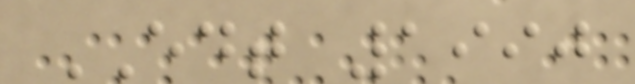EDT 1990
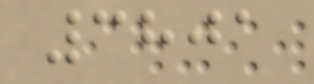3801
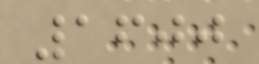1600
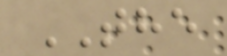THE
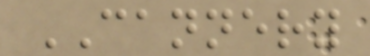CANNERY
